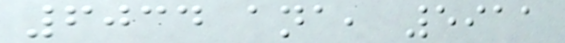6034 ana, 5911
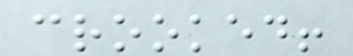crooked!
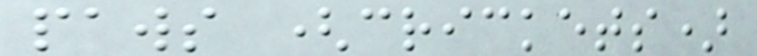paws (crickets)
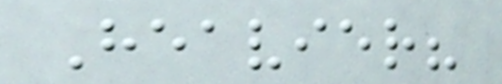Heavier?
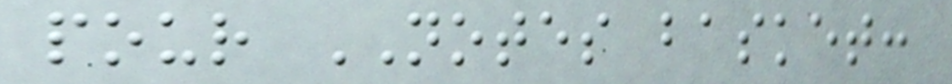pour NOTES basket:
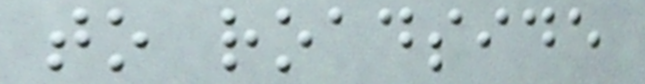to roadside
